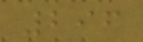296
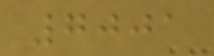7001
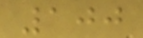100
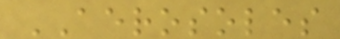AEROSOLES
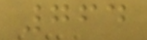764
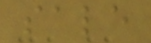sale
